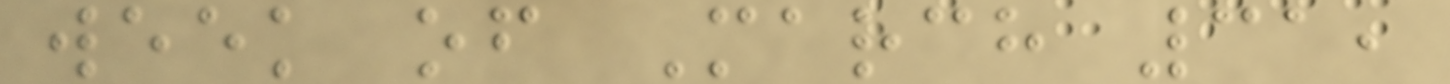week of March 31,
